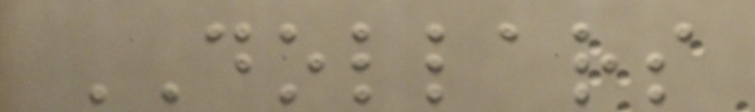DOLLARS
